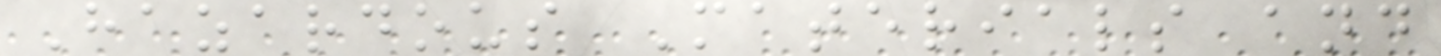Hazardous Materials and
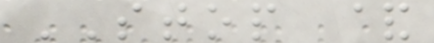STOP &
